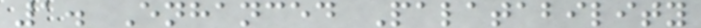1. Enhanced Palatability
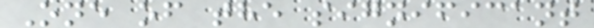One of the significant
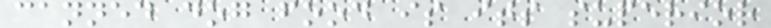canned dog food is its superior
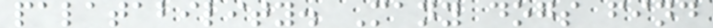palatability. Many dogs find
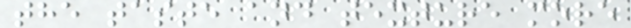the taste and texture more
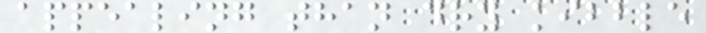appealing than dry kibble
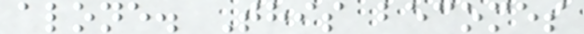alone. This becomes
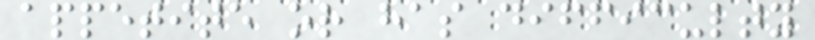appetite or has difficulty
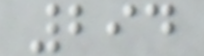294
